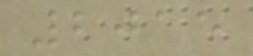2015
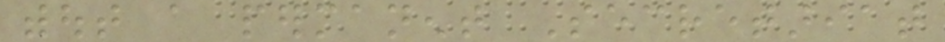without a permanent Secretariat
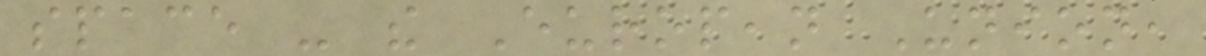space - the European Union,
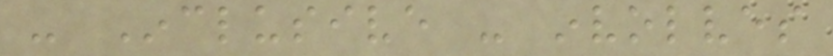- Inclusive - involves
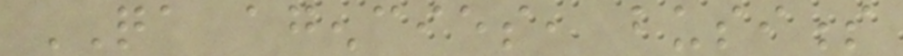QA agencies, business
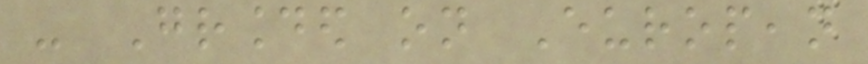- Grounded on European
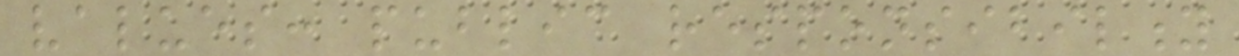values: public responsibility
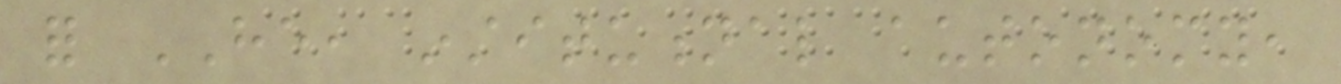for HE, institutional autonomy,
